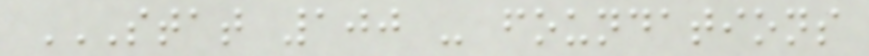STAT 100 - FOUNDATIONS
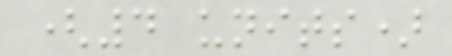(4 units)
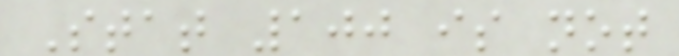Stat 100 is not
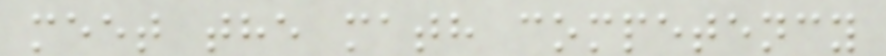meet the math competency
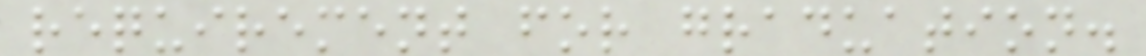requirement for graduation.
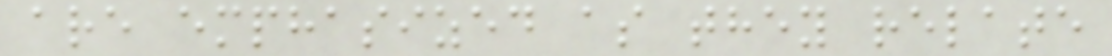are emphasized as they relate
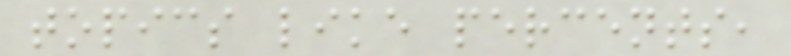topics like percents,
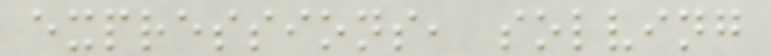expressions, solving
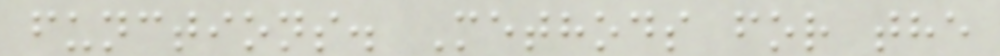functions. Methods for the
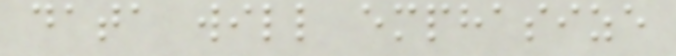data will emphasize
